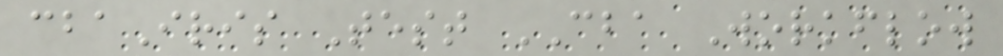cbaIris Test CBA Workflow
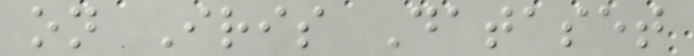on Iris Dataset
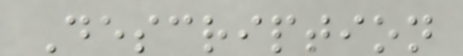Description
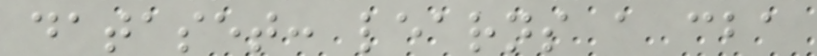dataset: learns a cba
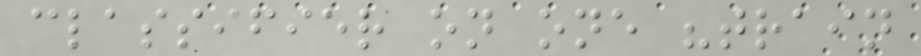classifier on one "train
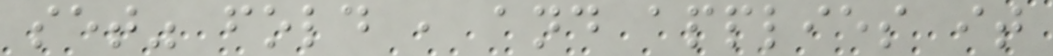set" fold , and applies it
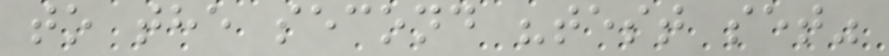to the second "test set"
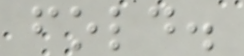fold.
